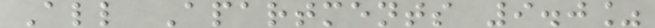All Apartments 9.0%
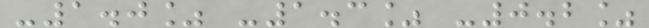-1.0% -1.3% -0.2%
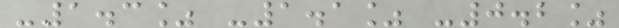-1.3% -1.1% -0.2%
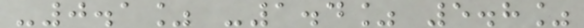-0.1% -1.4% 5.8%
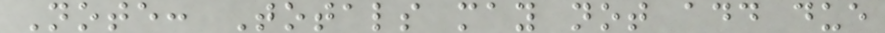Note: Totals may not add due
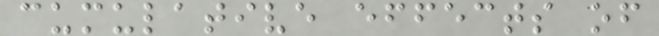cumulative effects of
